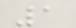1
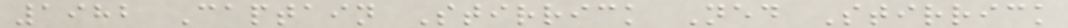1982 Captain Stirrick Ned Stirrick
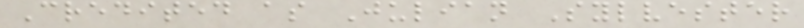Credited as Julian Sylvester
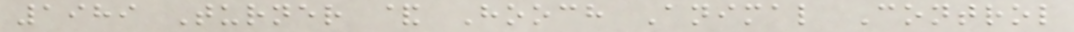1989 Turner & Hooch Animal Control
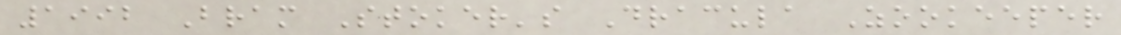1992 Bram Stoker's Dracula Zookeeper
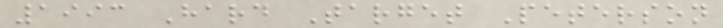1993 Hard Target Peterson
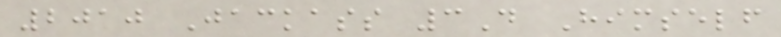2010 Jackass 3D Himself
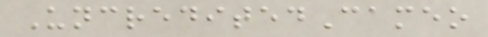UncreditedCameo
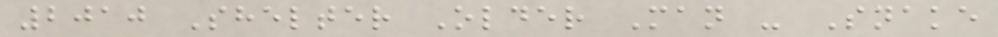2010 Shelter Older Man - Snake
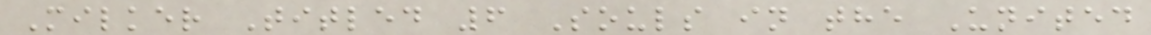Milker Titled 6 Souls in the United
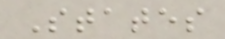States
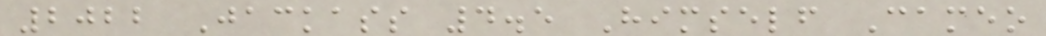2022 Jackass 4.5 Himself Cameo
